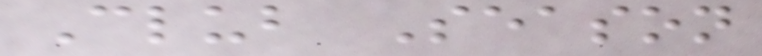Club Season
